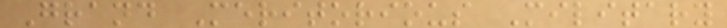Grand Meritorious Military
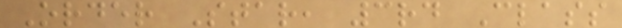Order Star, 3rd Class
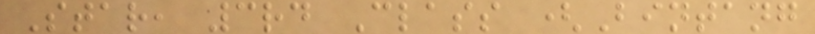Star, 3rd Class (Bintang
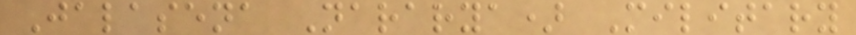Jalasena Nararya) Military
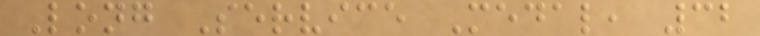Long Service Medal, 32
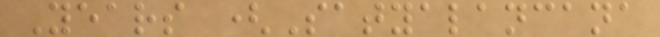Years (Satyalancana
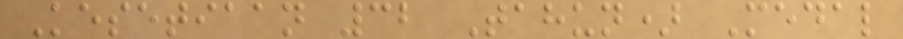Kesetiaan 32 Tahun) Medal
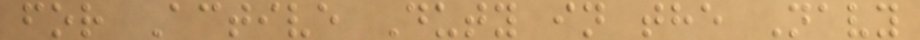for Active Duty in the Navy
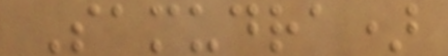Samudra)
